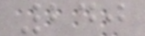240
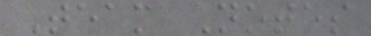Team Notes
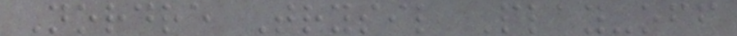Nordre Trysil Play-off
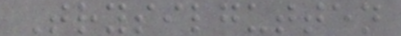Trysilgutten
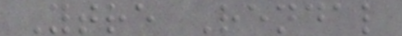Ytre Rendal
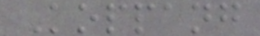Koppang
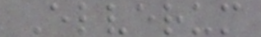Elverum
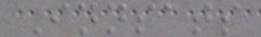Innsats
